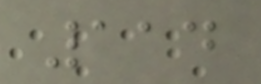114
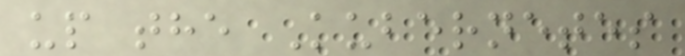up the Kubernetes
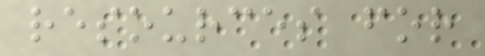resources for
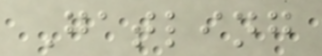Gatling
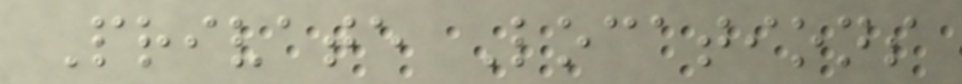Private Locations
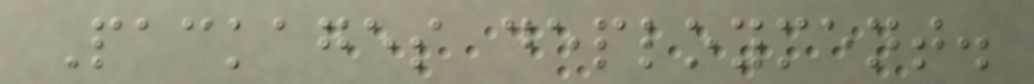Packages deployment.
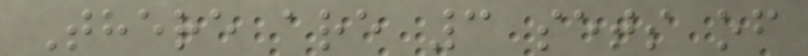There are 3 sets of
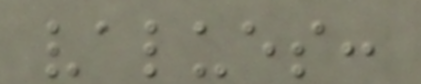values:
